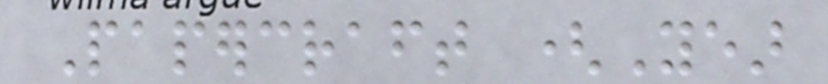Papercraft (Year
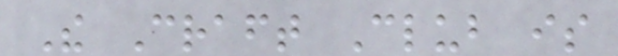The Craft Club is
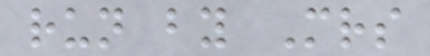run by Mrs
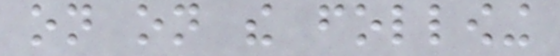on on the following
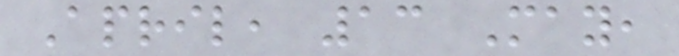April, 13 May,
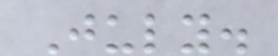July.
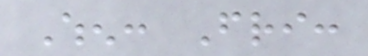When: Fri:
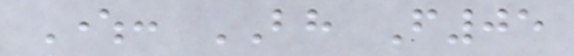Where: BH F05
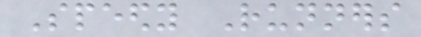Speedy Runners
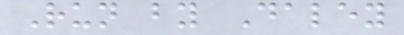Run by Daley
